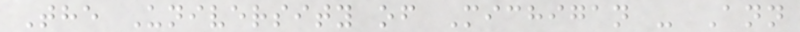The University of Michigan - Ann
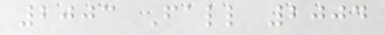2003 Fall 2004
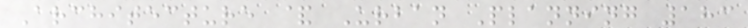Architecture & Urban Planning 183
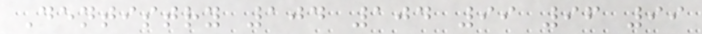Dentistry 104 104 99 96 99
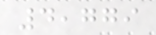4,779
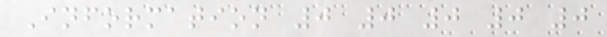Information 0 0 0 0 0
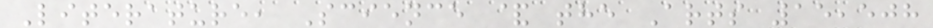Literature, Science & the Arts 15,508
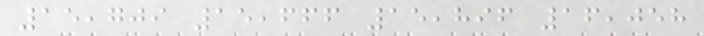15,709 15,666 15,896 16,058
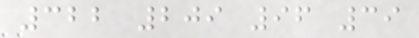322 209 96 39
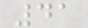41
